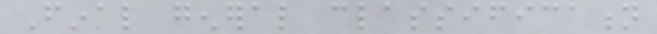Final general classification
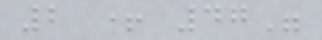2 + 47"
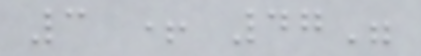3 + 47"
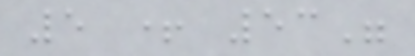5 + 53"
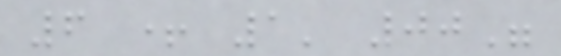6 + 1' 00"
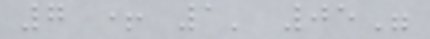7 + 1' 05"
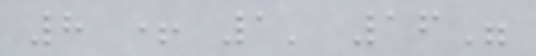8 + 1' 16"
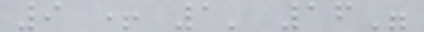9 + 1' 16"
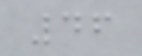46
